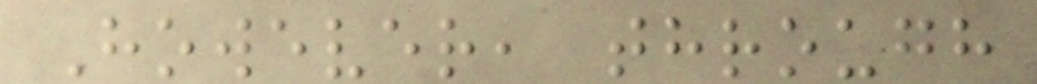However, through
